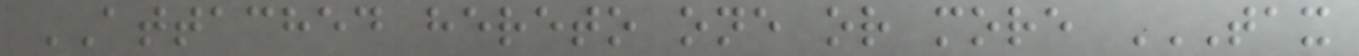ATTACHED hereto one or more TAX
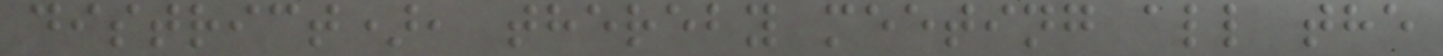district), thereby meeting all the
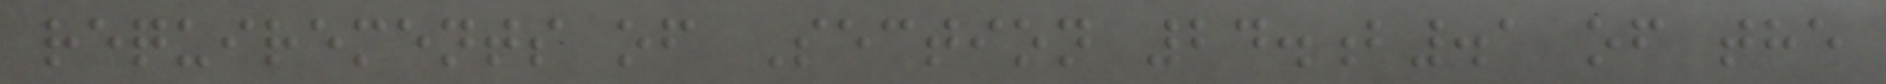requirements of Section 24.b.1 of the
